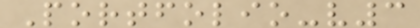Portfolio-v3
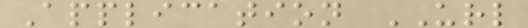Application URL
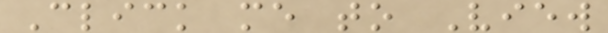Click me to View
